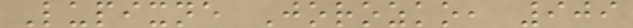Lupixne Jorozko, 909
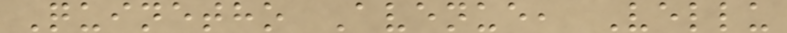Quinetho Avenue, Vellu
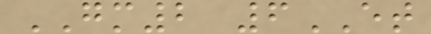GM2 6ET
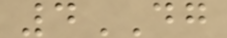4DG
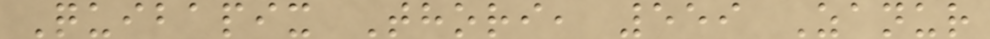Quibapix Thori, 559 Zanur
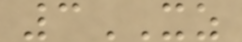3XZ
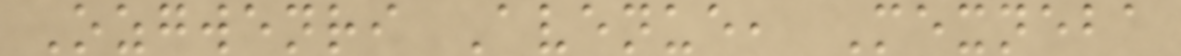Ozgwenri Avenue, Mexneba
